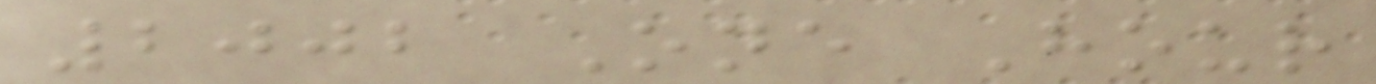2002 One Hour
